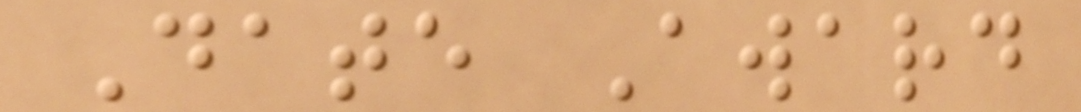Date Award
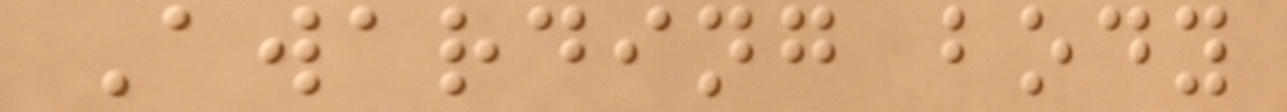Awarding body
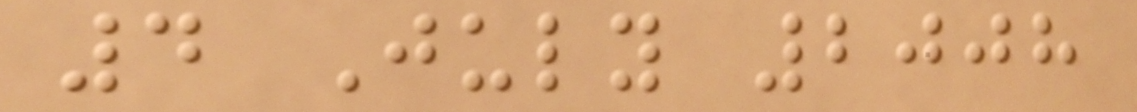4 July 2008
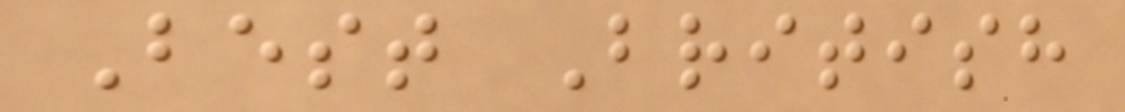Best British
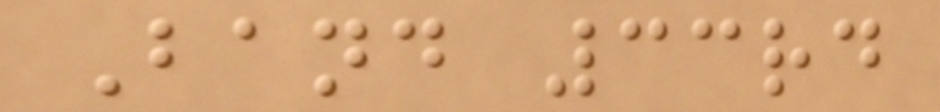Band 33rd
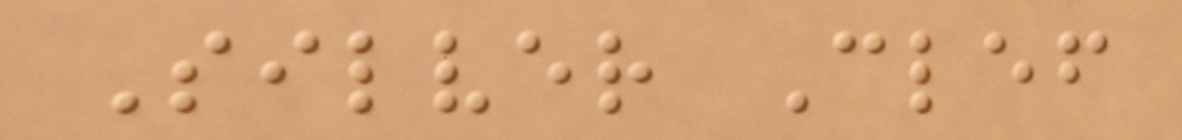Silver Clef
